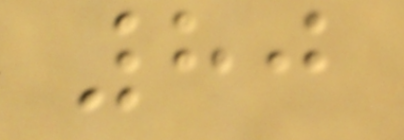80
